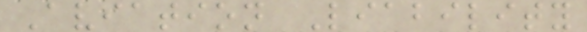Aviation Liability
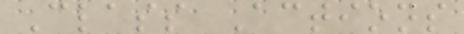Class Actions
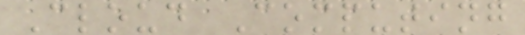Cloud Computing
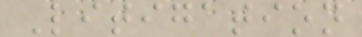Litigation
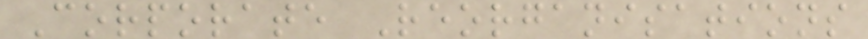Corporate Reorganisations
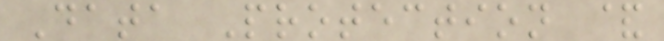Data Protection &
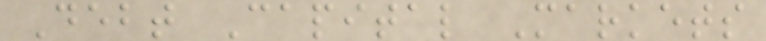Debt Capital Markets
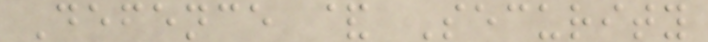Defence & Security
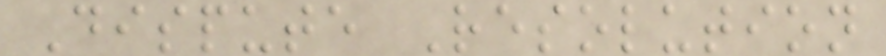Dispute Resolution
